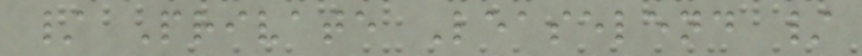/ Private Leaselend /
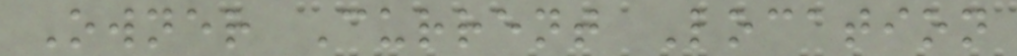Owner Current Location
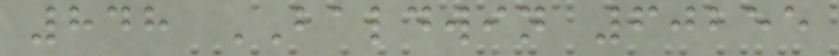848 BALDWIN 60255
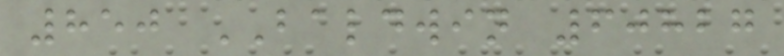850 BALDWIN 60827
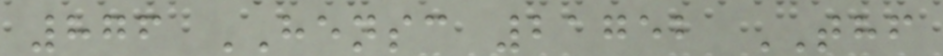876 HENSC 21752 THF
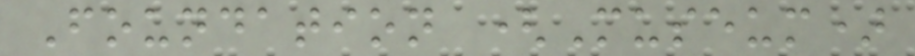Foundation (Museum)
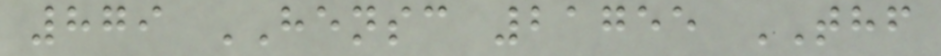879 HENSC 21755 THF
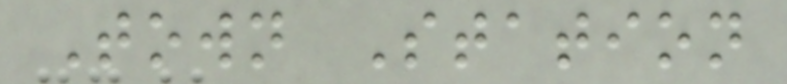Town Station
